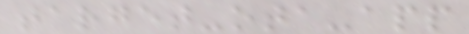target-ota-app
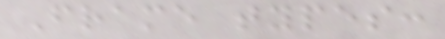Frame types:
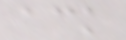ack
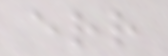err
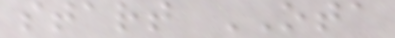start OTA
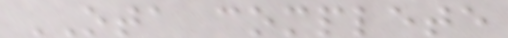OTA complete
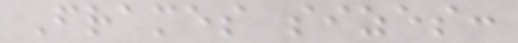Frames sizes:
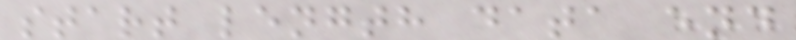start length data end
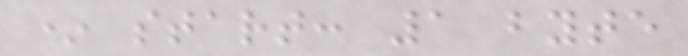* start: 1 byte
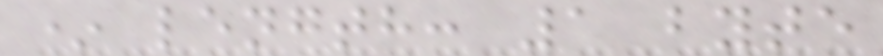* length: 1 byte
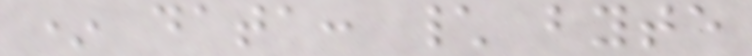* data: \ byte
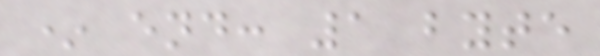* end: 1 byte
